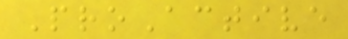ProActive
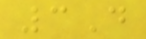3D
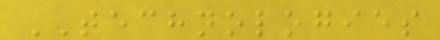TECHNOLOGIES
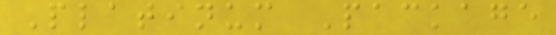Platinum Package
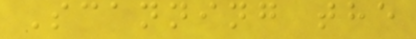Scanning the
